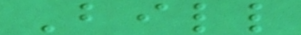Bill
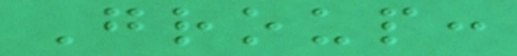Group:
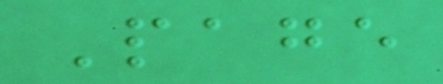Page
